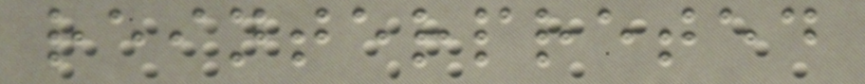reinterpreted
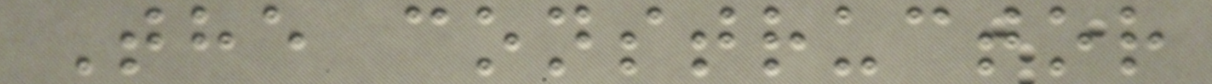The constructor
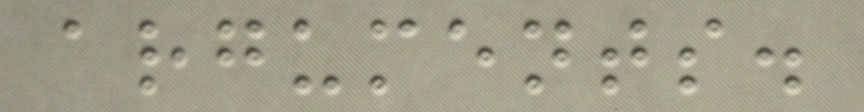arguments.
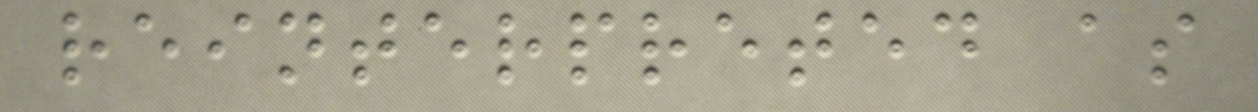reinterpreted as
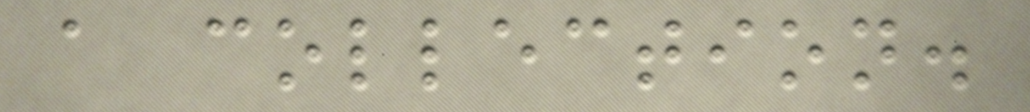a collection.
